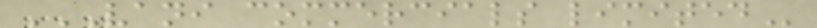VANI COMMERCIALS LIMITED
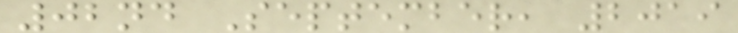02nd September, 2019
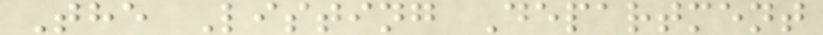The Listing Department
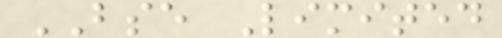BSE Limited
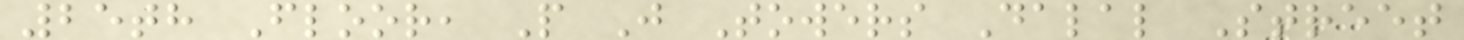25th Floor, P J Towers Dalal Street
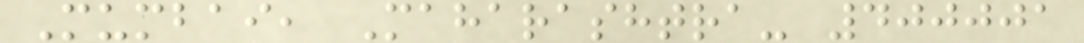Mumbai, Maharashtra- 400001
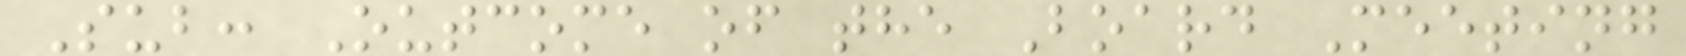Sub: Outcome of the Board Meeting
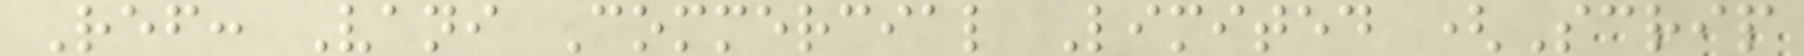Ref: Vani Commercial Limited (Scrip
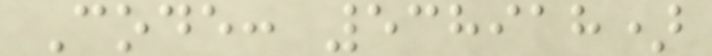Code: 538918)
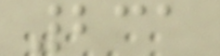231
